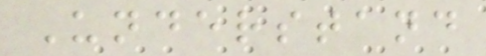Understand
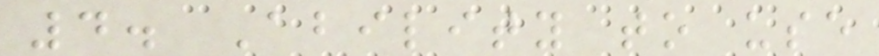4. Ability to use
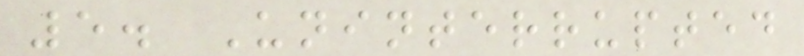5. Uninterrupted
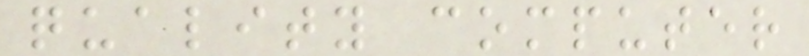quality computer
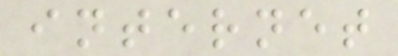internet
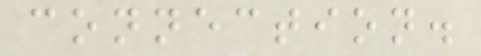connection.
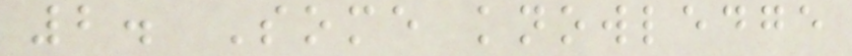2. Some knowledge
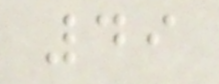49
